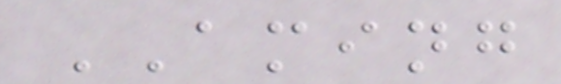AMING
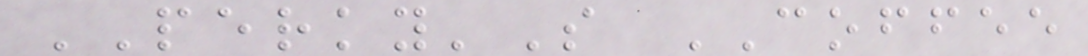PERKY'S COFFEE
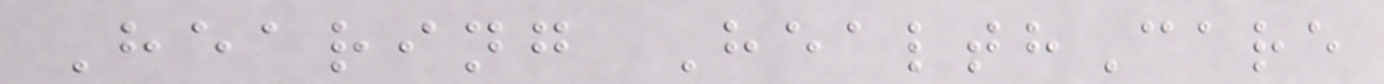Hearing HealthCare
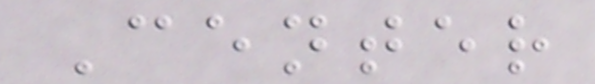Center
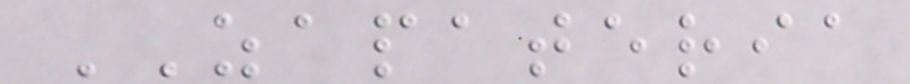ZAPATERIA
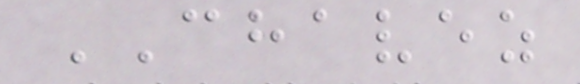CHAVEZ
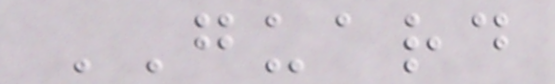GUARD
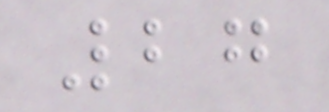27
